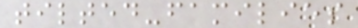tilted-families
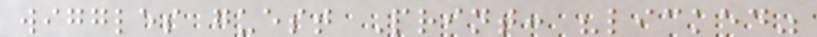wiggles guest Print: "licked"
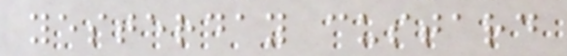yesterday custard
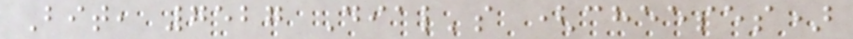Bit, 7527 Dial's (cheeses)
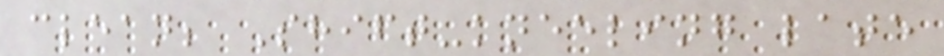clean; Shift-kneeling late
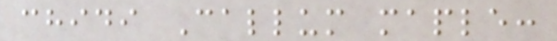chidi Callum maple:
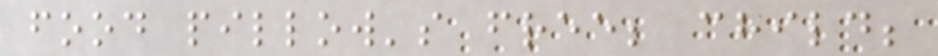food pillow's free; child;
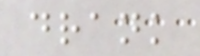drank
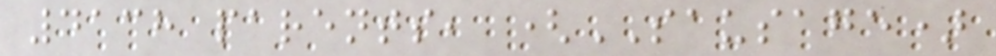4138 parents, (SAUSAGE)
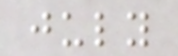july
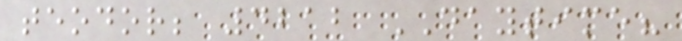teodor; 4212 DAYTIME?
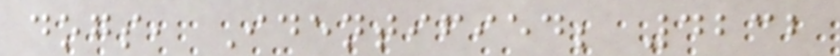dogs, Identified; 4232
